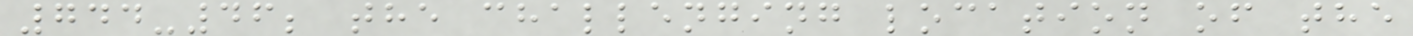744-46; the challenging location of the
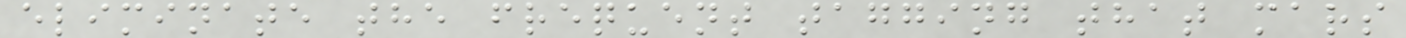eliminate the frequent tagging that mars
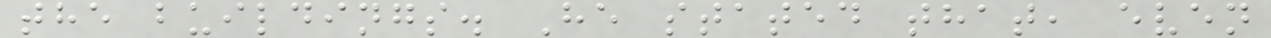the buildings. He stated that, even
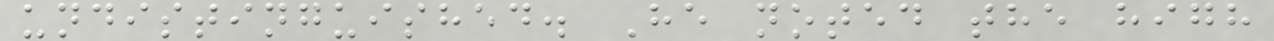undistinguished. He noted the high
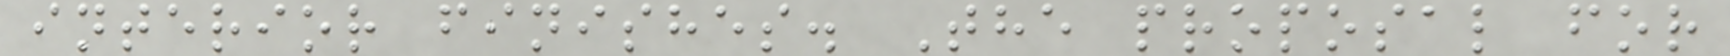interior finishes. The proposal for
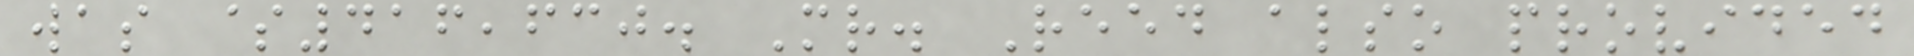was $416,630. Mr. Reed also provided
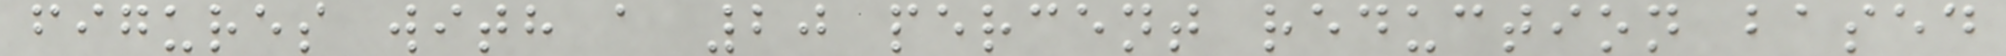figures with a 20 percent reduction based
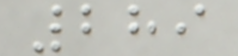289
